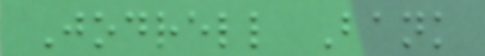Jodrell Bank
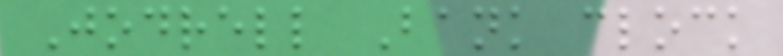Jodrell Bank clock
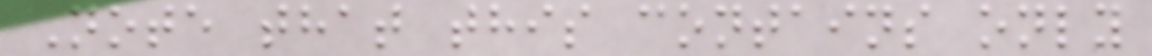Note that this contains only
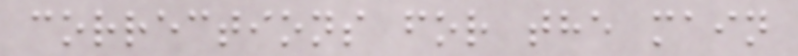corrections for the main
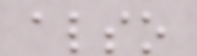also
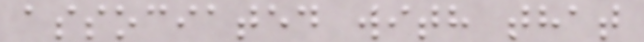associated with that
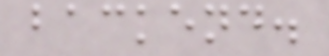backend.
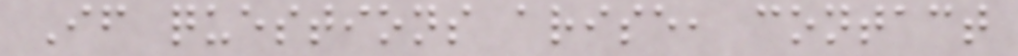If questions arise, contact
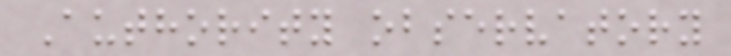Authority observatory
